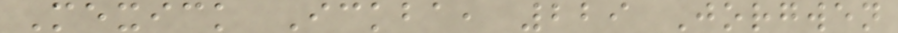Mexick Ickba, 229 Jorgwen
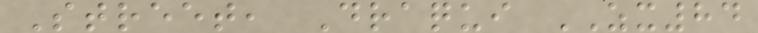Street, Draqui ZX84
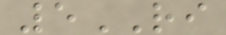5RI
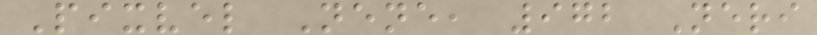Pixvel Nene, 972 Neri
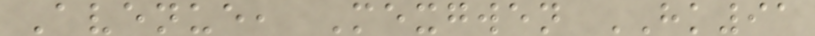Avenue, Mexgwen HK91
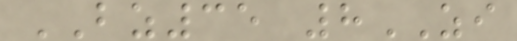BZ35 8ZI
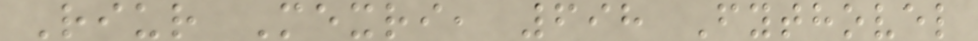Riur Mexri, 698 Fythovel
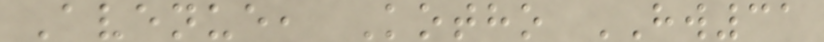Avenue, Kotho HW31
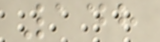148
